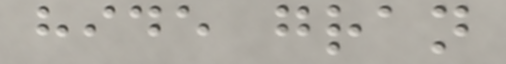hide gran
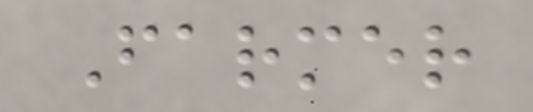Farmer
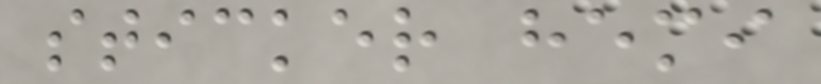sticker hemi
